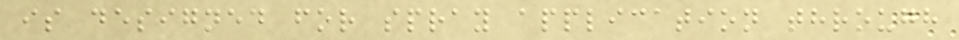is designed for spray application through
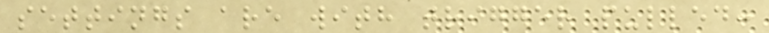settings are with trigger pulled:
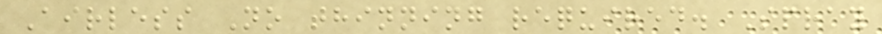Airless No thinning required. Spray
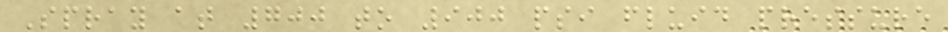Spray at 700 to 900 psi fluid pressure
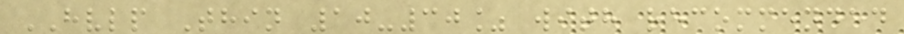HVLP Thin 10-30% with recommended
